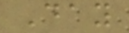Day
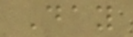Day
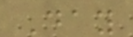Day
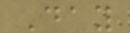Day
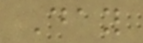Day
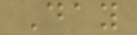Day
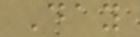Day
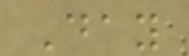Day
